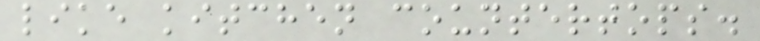like kitchen countertops.
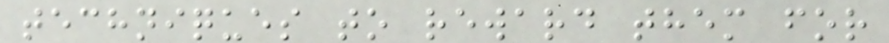techniques to reward them for
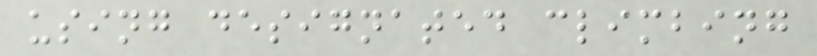using designated climbing
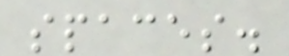spaces.
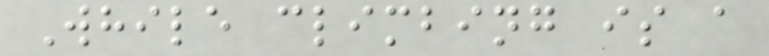While climbing is a
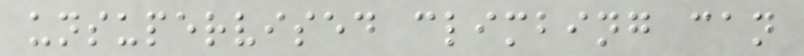unsupervised climbing can
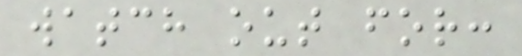watch out for:
